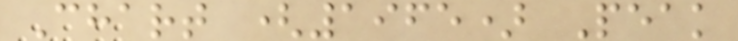Chart (1965) Peak
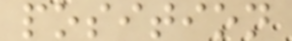position
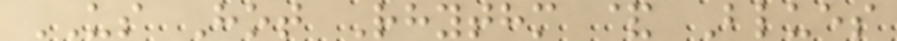US Hot Rhythm & Blues
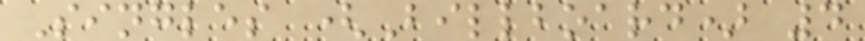Singles (Billboard) 4
